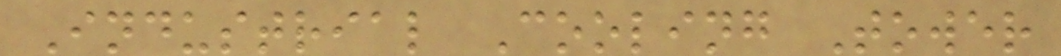Industrial Cooling Tower
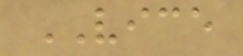VICE
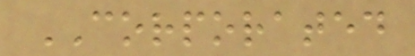CORPORATED
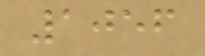1056
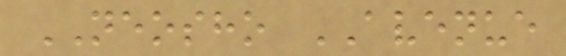NEOSHO AVENUE
